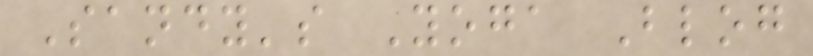Sandy's Yoga Blog
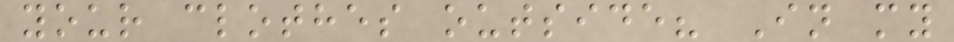your clothes outside? In my
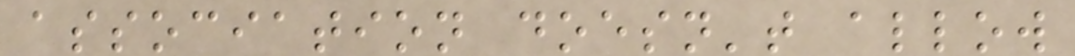association doesn't allow
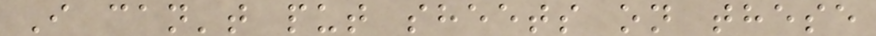I can't put sheets on these
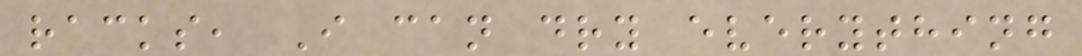racks, I can dry everything
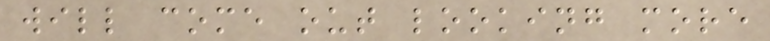will come out looking more
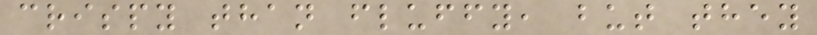crispy than fluffy, but they
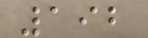192
